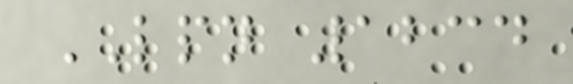LPN 1234
